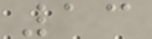13
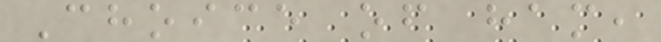Choice of ham,
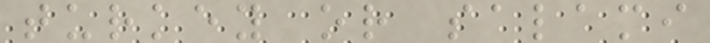turkey or salami
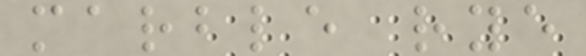marble rye
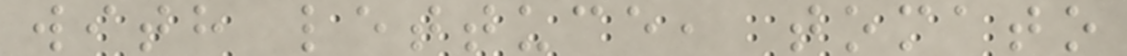with lettuce, tomato
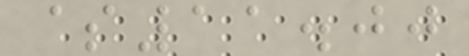$11.00
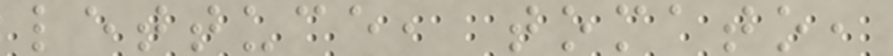lettuce, tomato,
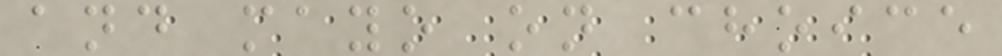and mayo on choice
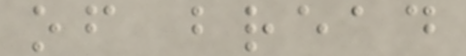of bread
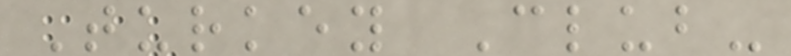Turkey Club-
